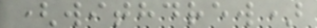(withdrew)
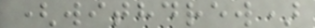(withdrew)
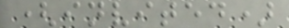(invited)
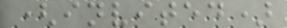(invited)
